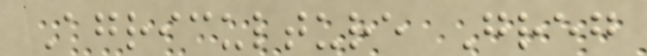Agriculture Greg
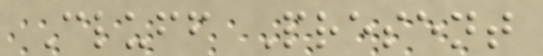Cluff Present
